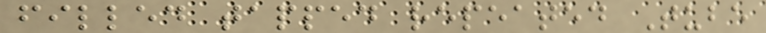filled tapped repeated Tube
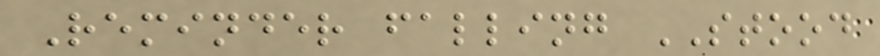Reminder falling STOOD
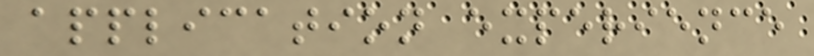application experience
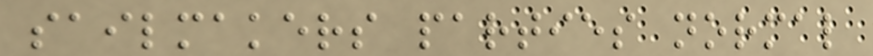sailmakers parties normal
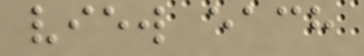view each
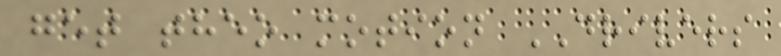get theo motion DRIVERS
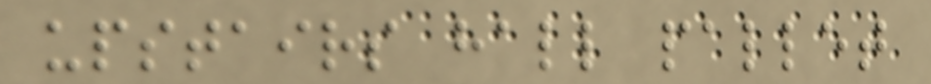upstairs hall pallet
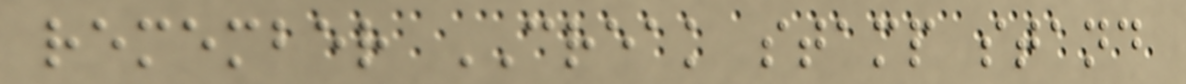remember CREAK stamp stand
